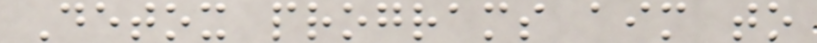Detox programs aim to
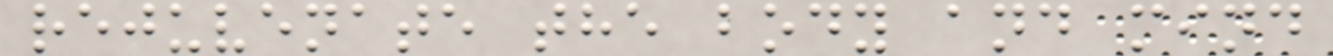rejuvenate the body and mind
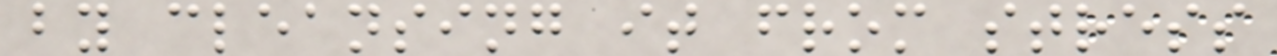by cleansing it from stress
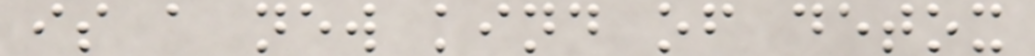is a new kind of detox
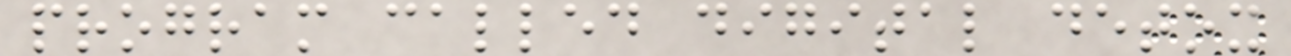program called digital detox
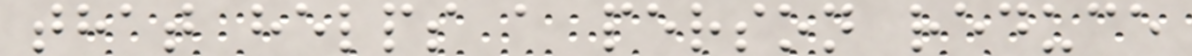that helps a person reduce
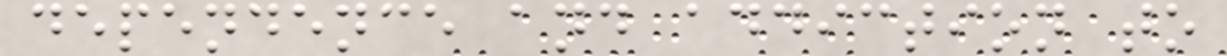dependence and addiction to
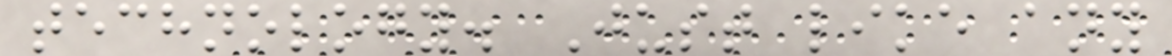technology. Just like any
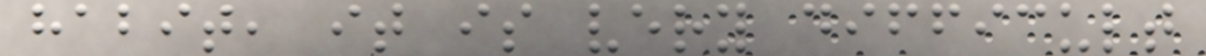habit, it is very difficult
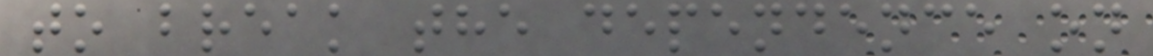to break the dependence on
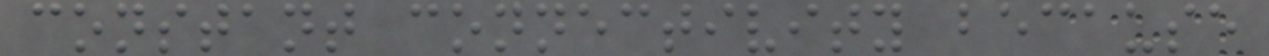constant connectivity because
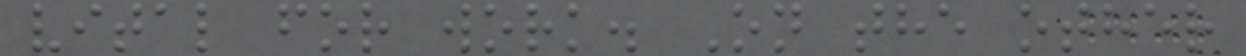vital for work. On the other
